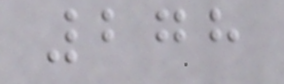278
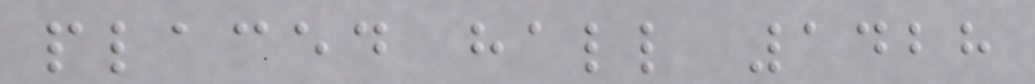placed hall 1428
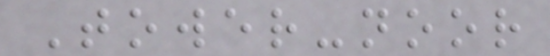Tower-noor
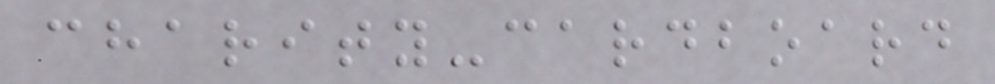charity-cardboard
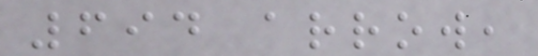694 arrow,
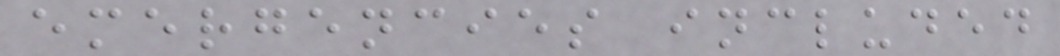emergencies included
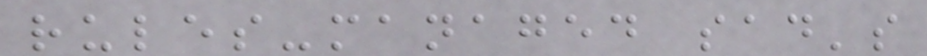rules-managed sad's
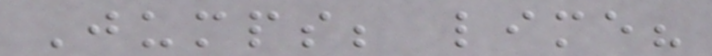Jumps; lime?
